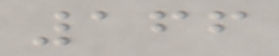166
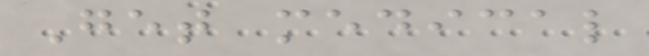Get medical
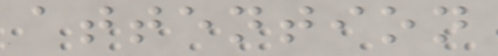attention
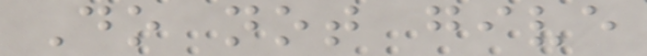Do not give
